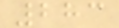283
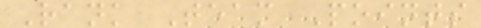Rank Team Points
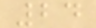24
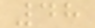48
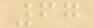67
